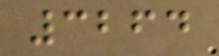3264
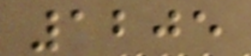1205
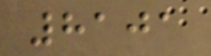8101
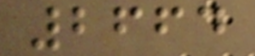2664
